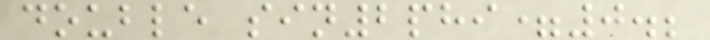double sin2phi=0.;
